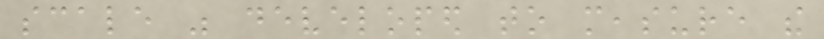scale was developed to measure the
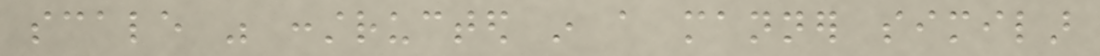scale was constructed in a manner similar
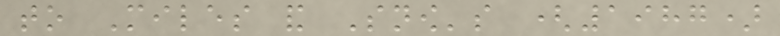to Miles and Snow's (1987)
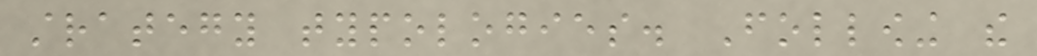strategy typologies. Following the
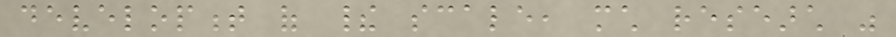development of their scale, much research was
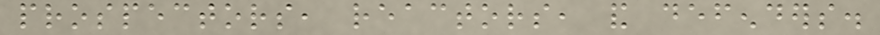prospectors, reactors, and defenders.
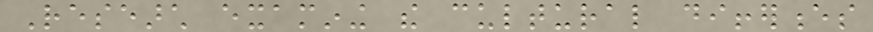Research examining the cultural differences
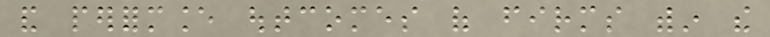and performance outcomes of firms within the
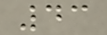43
